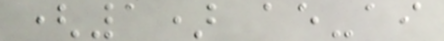(1) ae-ai
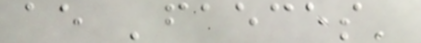ae 'faeces'
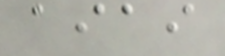aiai
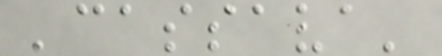'cassava'
